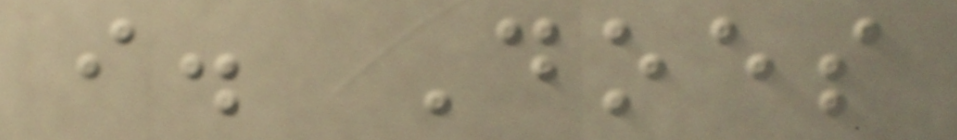i. Does
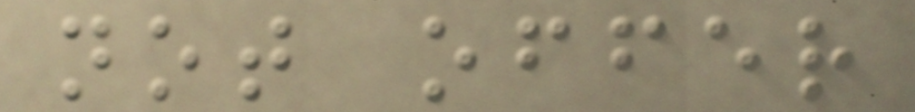not offer
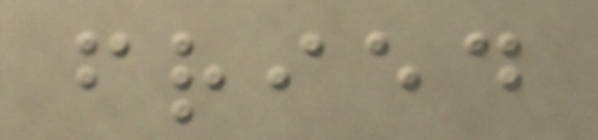fried
